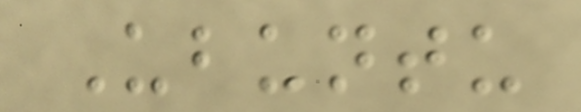Ubuntu
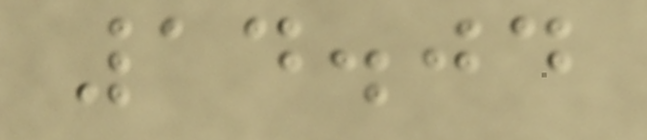14.04
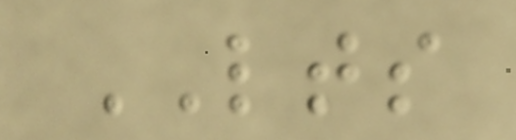LTS
